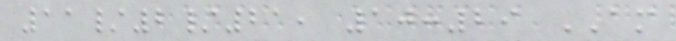11/2/21, 10:29 AM
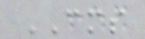CMS
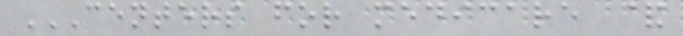CENTERS FOR MEDICARE &
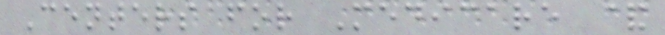Centers for Medicare &
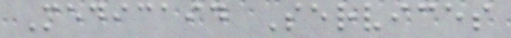Medicaid Services
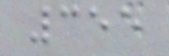355
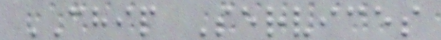CHIP Services
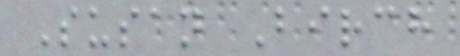Susan Birch
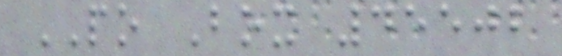PO Box 45502
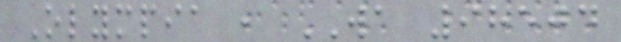Olympia , WA 98504
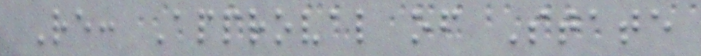Re: Approval of State
